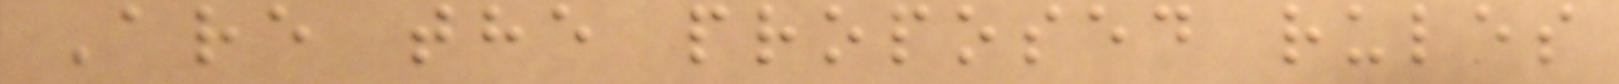Are the proposed rules
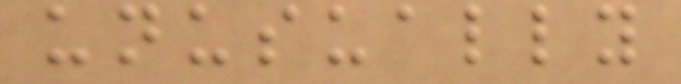unusually
